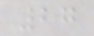27
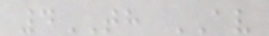4TH AV
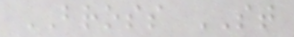BROSS ST
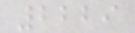2229
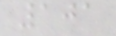101
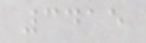3415
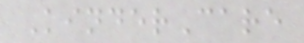KinderCare
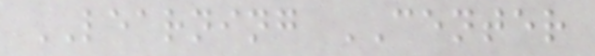LEARNING CENTER
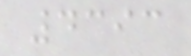4393
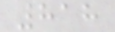818
